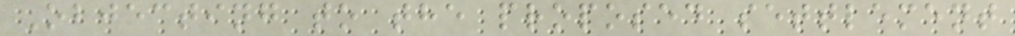Objecting to the proposed settlement
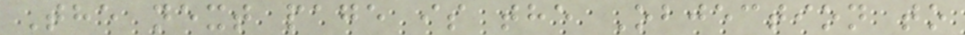The next page is the Objection to
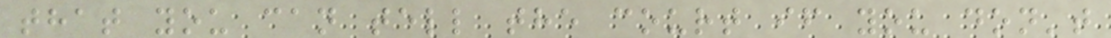that you can tell the court if you don't
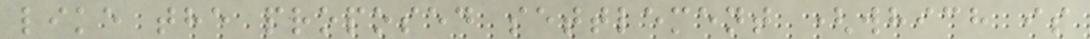like the proposed settlement (which is
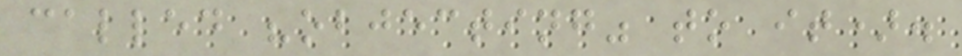called "objecting" to it).
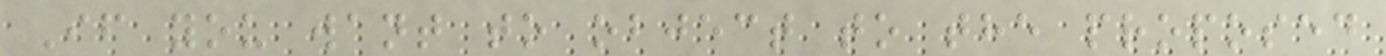If you want to object to the proposed
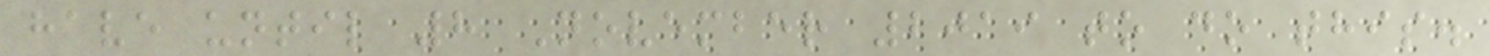have until 8 November 2019 to do this.
